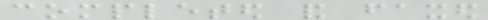completed and faxed
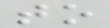to
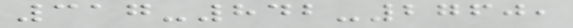317-842-2760,
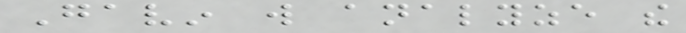Gavin will analyze the
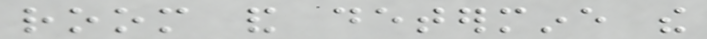room and determine the
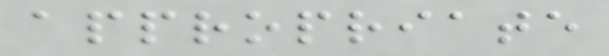appropriate
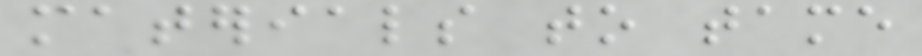materials to tame
